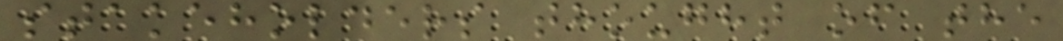stakeholders thought of the
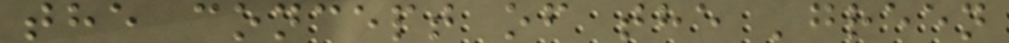the concept of the 'green
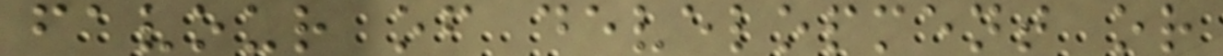favour of development or
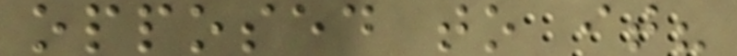opposed to it?
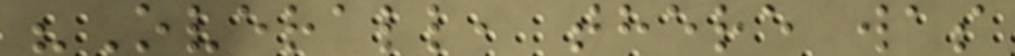"Overall, there was
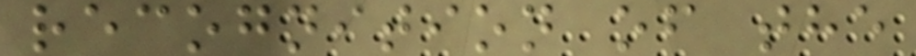recognition of the
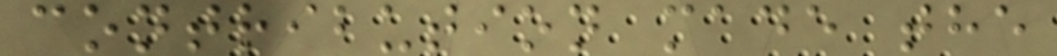contribution made the
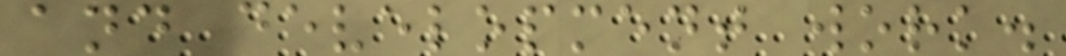and development work.
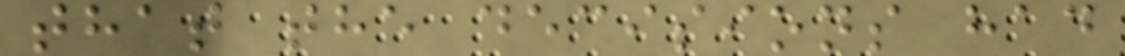that the decisions had
